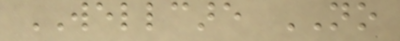WELLCARE NO
